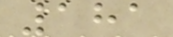181
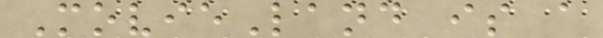MovieLand is a
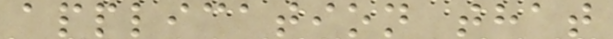application that
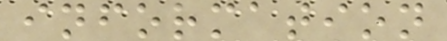information
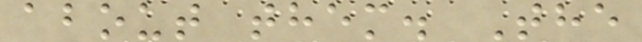about them. The
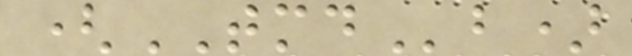(TMDb)
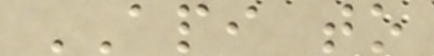API to
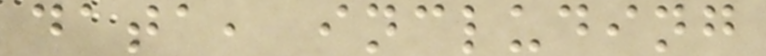data, including
